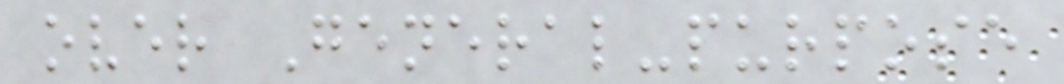over General-purpose
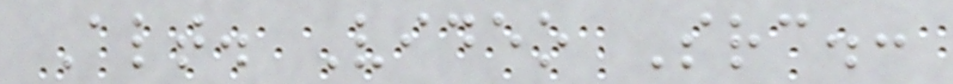Alt. Video Src.:
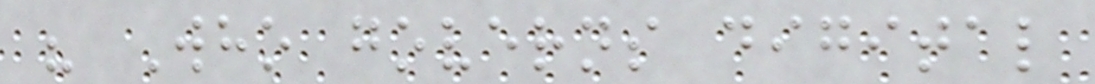" Who governs digital
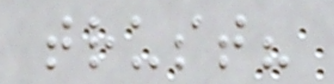trust?
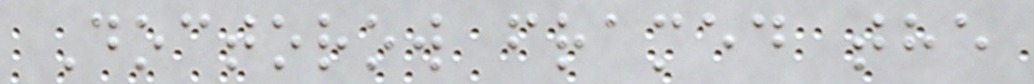Doctorow framed the
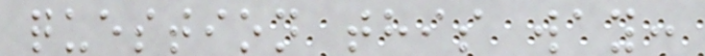question this way:
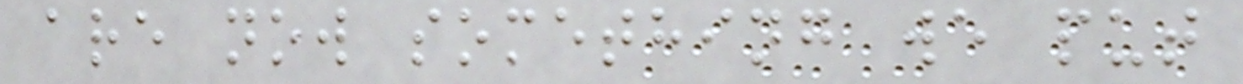are now something we put
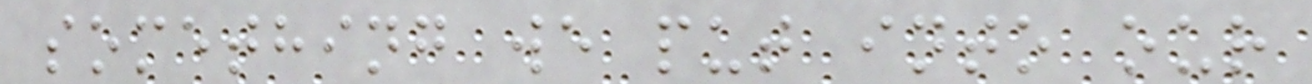something we put into our
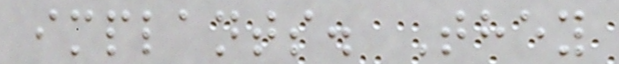implants. They
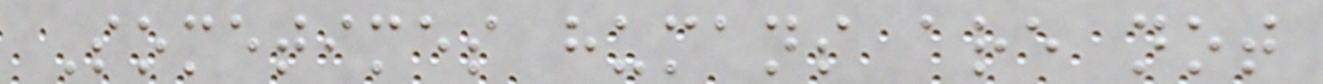Sometimes humans are not
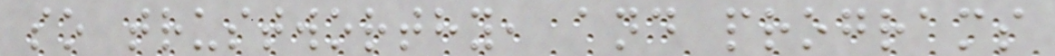so trustworthy, and programs
